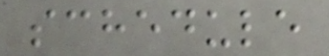schedule
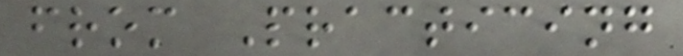from Practicing
